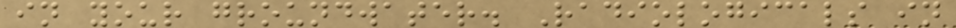in your groundwater. Radiologicals in
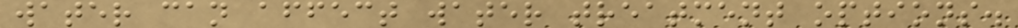water can affect water treatment options.
